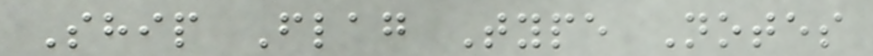Ship Flag Type Notes
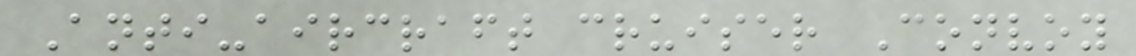Anti-aircraft cruiser Convoy
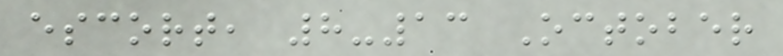escort, 8-13 October
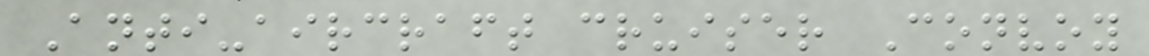Anti-aircraft cruiser Convoy
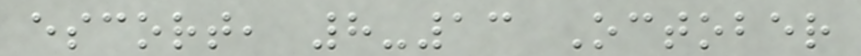escort, 8-13 October
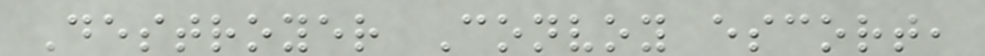Destroyer Convoy escort,
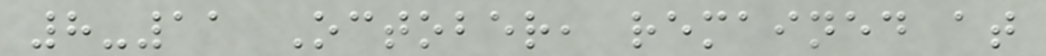8-11 October, remained at
